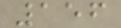156
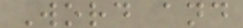Word and
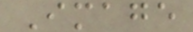Image
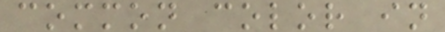common color in
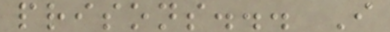prisons... I
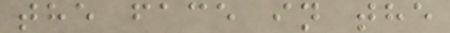the face in the
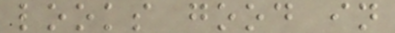looks good in
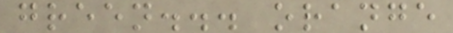green... orange
